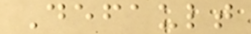Default
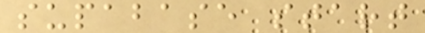supabase start
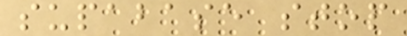supabase stop
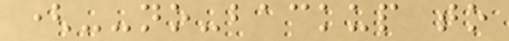(--no-backup to
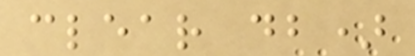clear db)
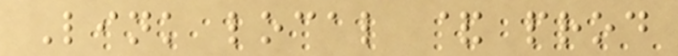Link local & prod
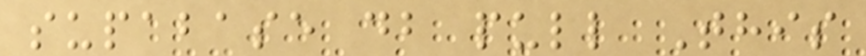supabase db pull This
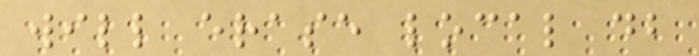will erase local db
